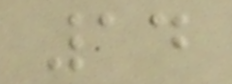14
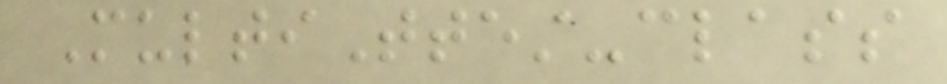MultiTtest-class
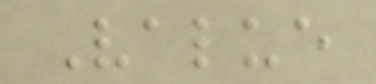Value
